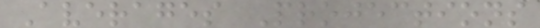Averages Projections
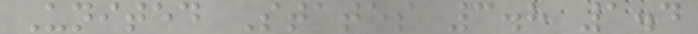United States 3.8 1.4
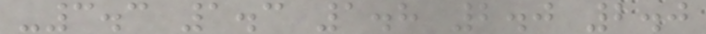-3.3 1.3 1.8 2.0 2.0
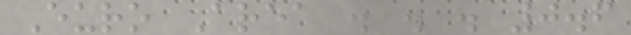Euro Area . . . 0.6
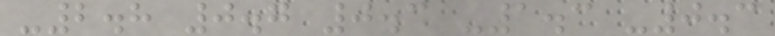-2.8 0.7 0.3 -1.3 -0.3
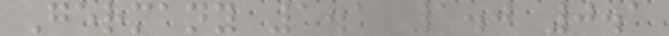Germany 1.1 1.0 0.1
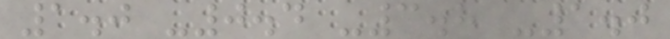1.0 -0.4 -3.8 -1.0
